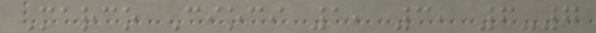Marco Cioci 1, 3, 6-7
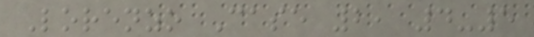Lorenzo Case 2, 4-5
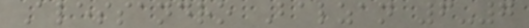Alessandro Balzan 6-7
